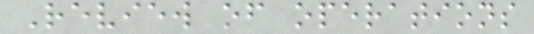Review of operations
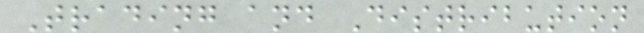Trading and Distribution
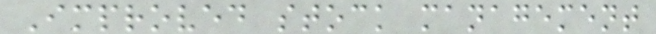Improved stock management
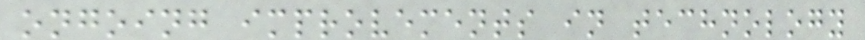ongoing improvements in technology
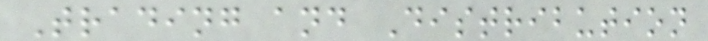Trading and Distribution
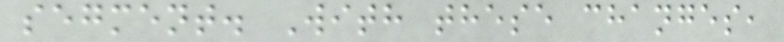segment. With these changes,
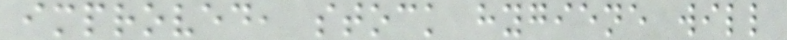improved, stock hygiene will
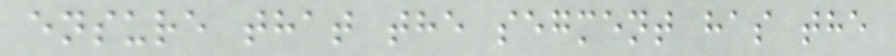ensure that the segment has the
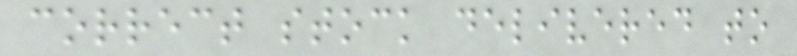correct stock delivered to
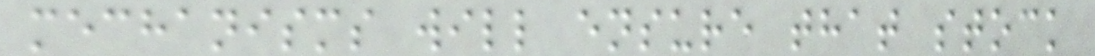mechanisms will ensure that stock
